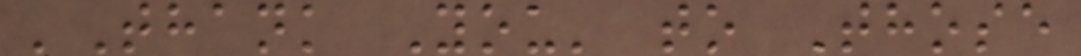'Thank You' to Those
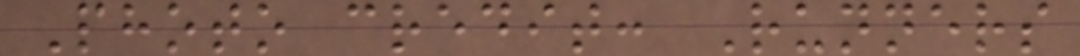Photo credit: Runners
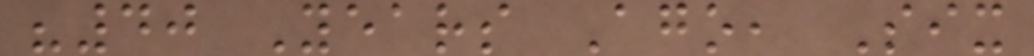"40 Years Ago, Six
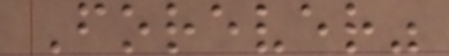Forever"
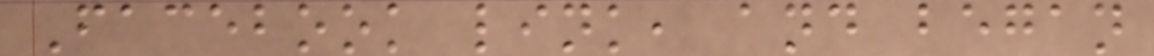Facebook link, and began
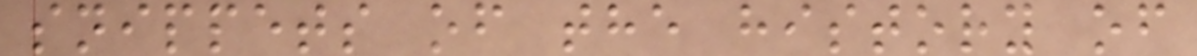snippets of the history of
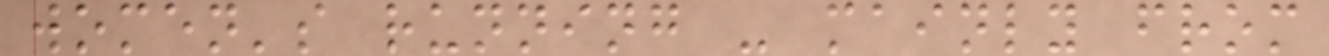women's running - mainly from
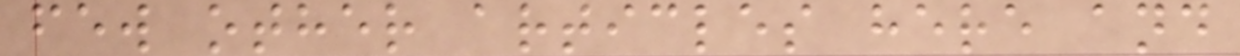few other articles here and
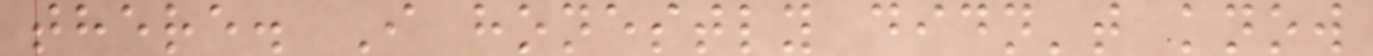there. I honestly didn't know
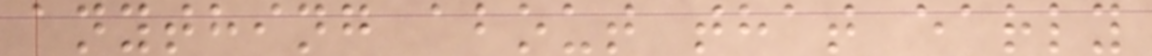anything about that early
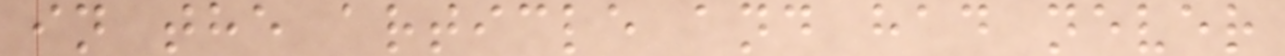in the article and had never
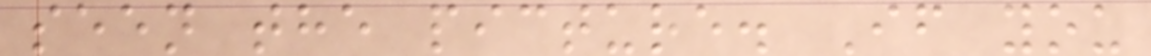seen the picture. If you
